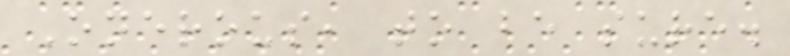Onerous, to be sure.
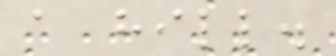a hill.
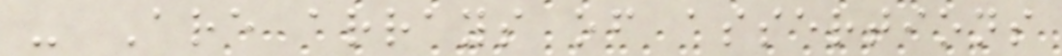- Are arrays of assertions
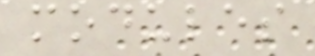modules
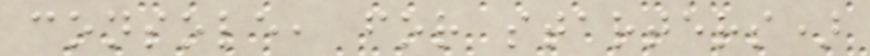console, for starters)
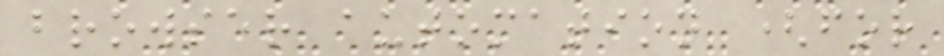browser automation (for
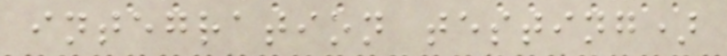integration testing)
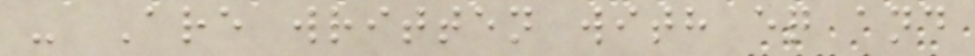- Are written with eq and
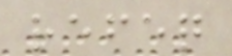refeq
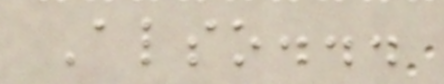Also...
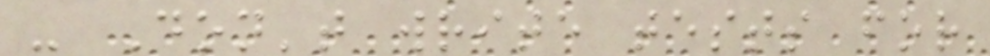- Don't write tests for
